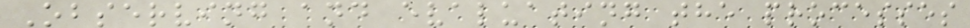Observing and evaluating the processes
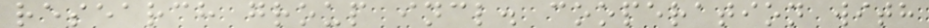research group incl. cooperation with
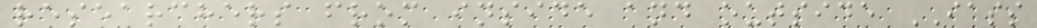researchers from inside and outside IASS
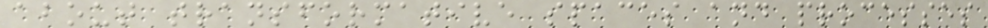about transformative spaces and processes
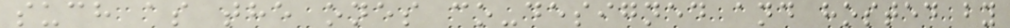such as the ones co-designed and hosted by
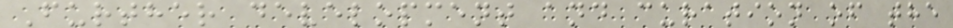Further development and curation of the
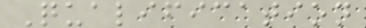Qualification
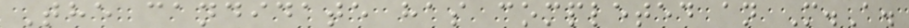The candidate has completed an M.A.
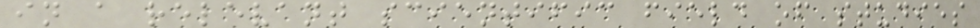in a relevant scientific field of studies
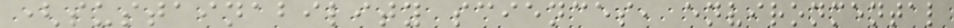(sustainability sciences, environmental
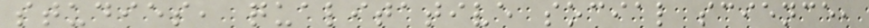studies, qualitative social science,
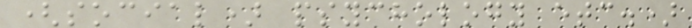(social) psychology etc.)
